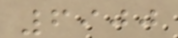6900
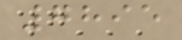7895
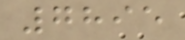7895
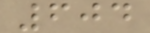604
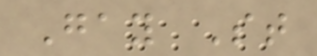Gay St
